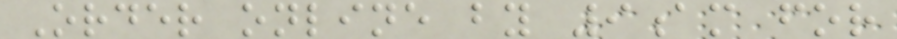Order online by 9am for
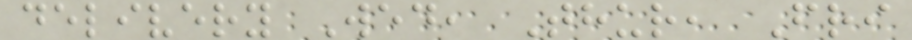delivery Wed, Thur, Fri
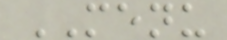MENU
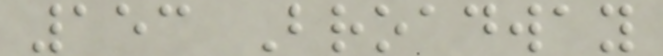153 Broadway
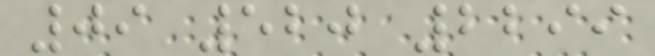09 520 2299
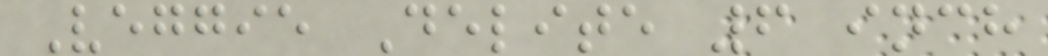Veggie Delite 6 inch
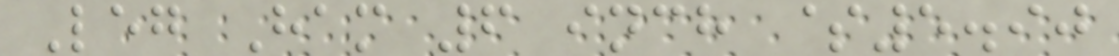Leg Ham 6 inch $5.90
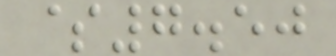$7.50
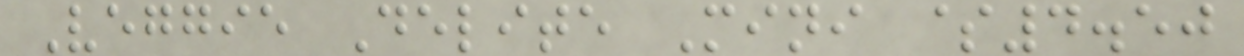Veggie Delite Mini $4.50
